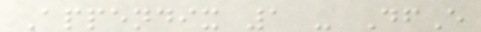Appendix 1 - DfE
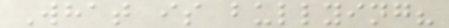What is bullying?
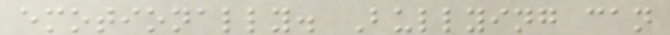emotionally. Bullying can
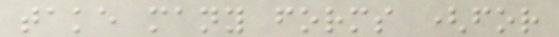take many forms (for
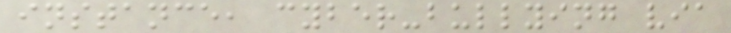instance, cyber-bullying via
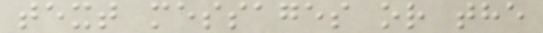text messages or the
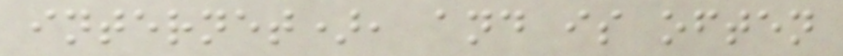internet), and is often
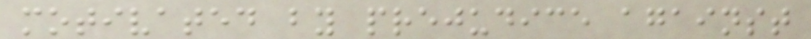motivated by prejudice against
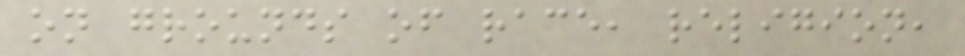on grounds of race, religion,
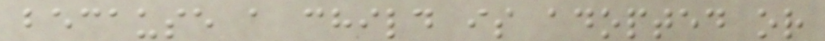because a child is adopted or
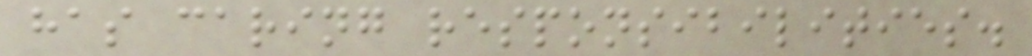has caring responsibilities.
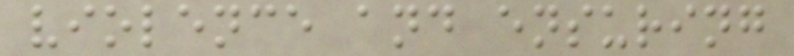violence and ensuring
